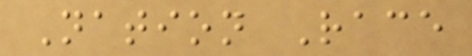Nation Race
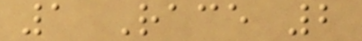1 Race 2
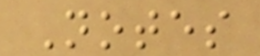Notes
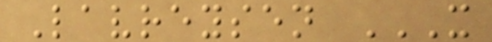Lavreysen X
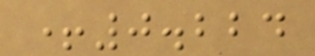+0.224
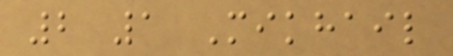2 1 Mikhail
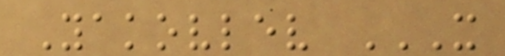Yakovlev X
